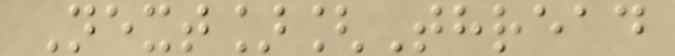Next][Thread
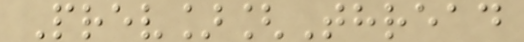Prev][Thread
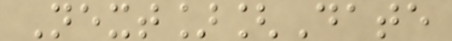Next][Date
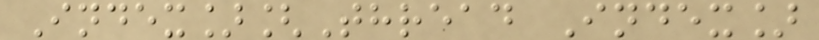Index][Thread Index]
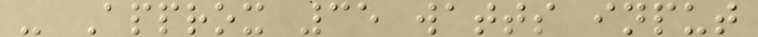- Approx 35 watts input
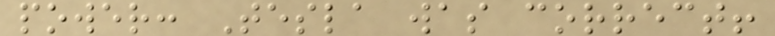power: Tesla was correct!
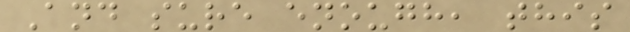And sure enough, this
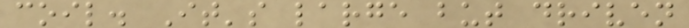coil. It's large but driven
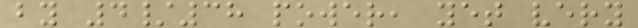by 4/38 power, yet very
